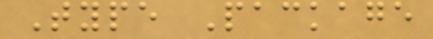Type Package
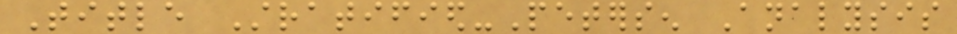Title Stratified-Petersen Analysis
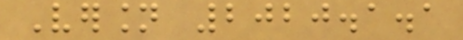Version 2020.1.1
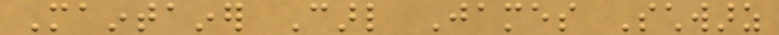Maintainer Carl James Schwarz
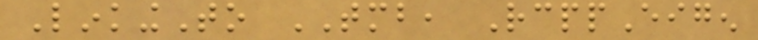LinkingTo TMB, RcppEigen
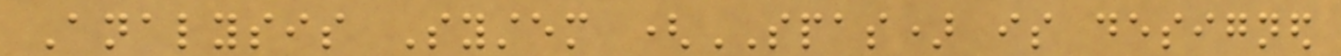Analysis System (SPAS) is designed
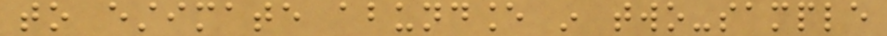to estimate abundance in two-sample
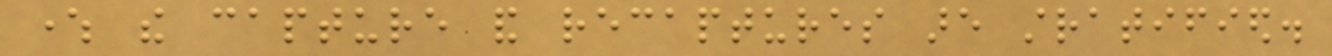where the capture and recaptures are stratified.
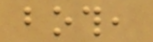both,
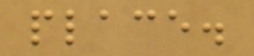place.
